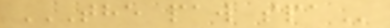THE PAW SPA
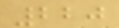220
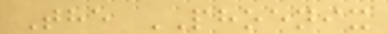The PHOENIX
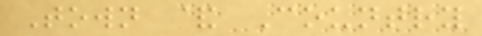Town & Country
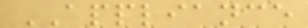APPLIANCE
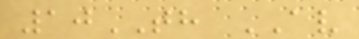10TH AV
